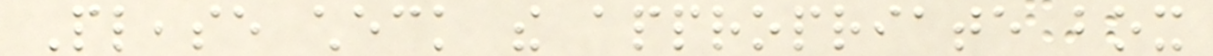Please check the appropriate box
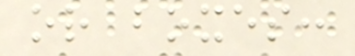or boxes:
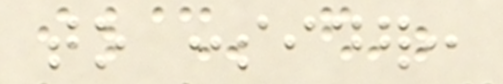to consider:
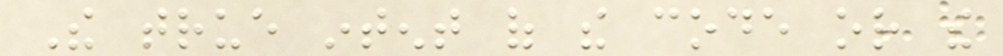The true intent of the code or the
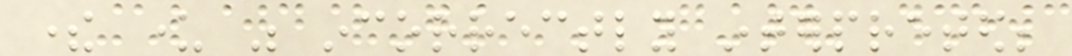there under was incorrectly interpreted;
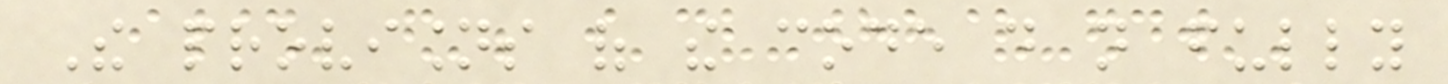The provisions of the code do not fully
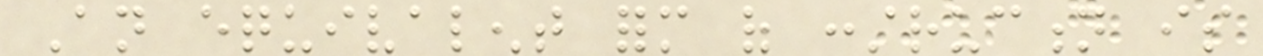An equivalent form of construction is
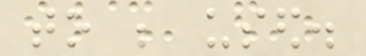to be used.
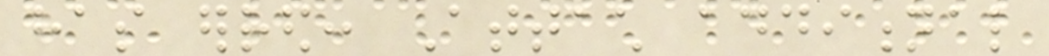has erred: Attach additional
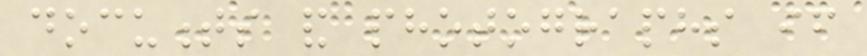documents and photographs if
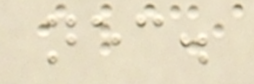necessary.
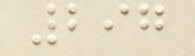297
